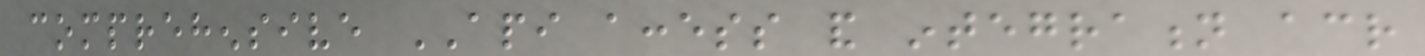comprehensive API access and integration across
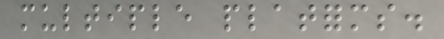multiple platforms.
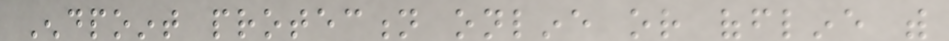Endpoint protection online or offline with
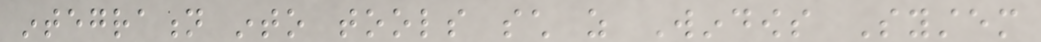integration into tools such as Windows System
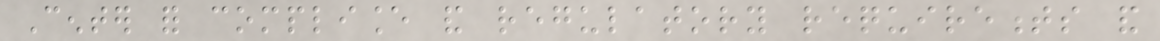Center for compliance and regulatory requirements and
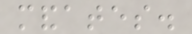mandates.
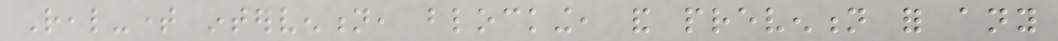Real-time intervention, blocking, and prevention for any
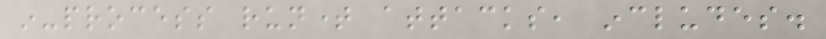in-process runtime attacks, includes.
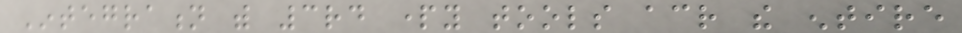Integration with 3rd party tools across the entire
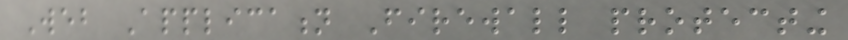Web Application Firewall protecting
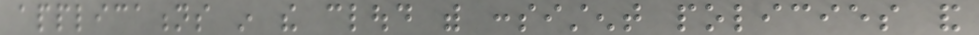applications in the cloud with consistent policies and
